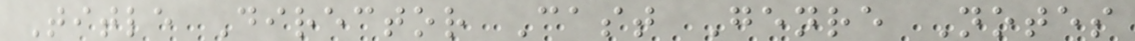Title Director Cast Genre Notes
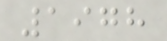1978
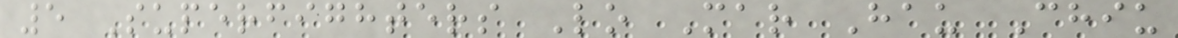5 Superfighters Lo Mar Hau Chiu
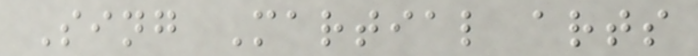Sing Martial arts
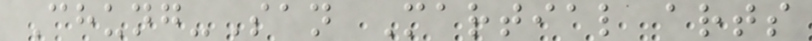Chung-San Martial arts
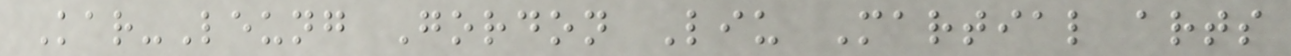Kar-Leung Gordon Liu Martial arts
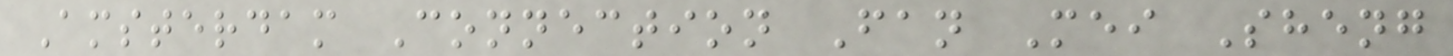Amsterdam Connection Fan Mei Sheng
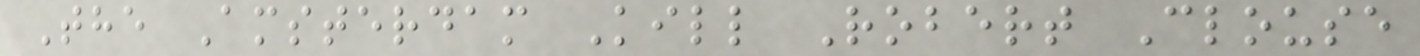The Amsterdam Kill Robert Clouse
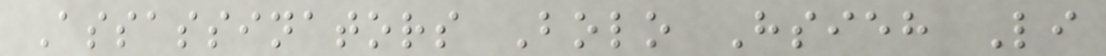Assassinators Bolo Hsieh Li
